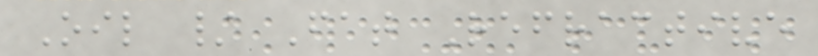Oil / Fat Refractive
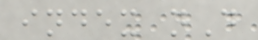index nD
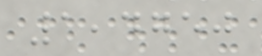1,4750
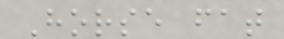Horse fat
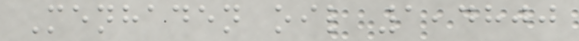Menhaden oil 1,4800
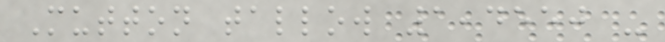Mutton tallow 1,4550 -
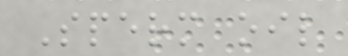Sperm oil
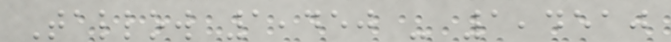Tallow 1,450 - 1,4510
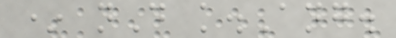* nD k.Ang.
